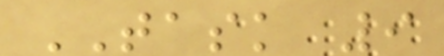TASK 9
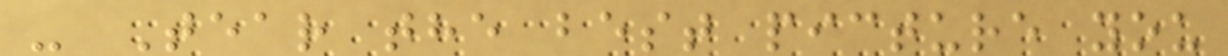- Tear the best picture you
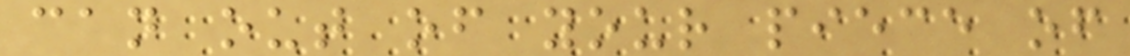can out of your piece of
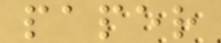paper
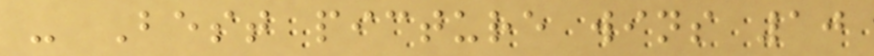- Best picture wins 10
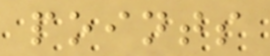points
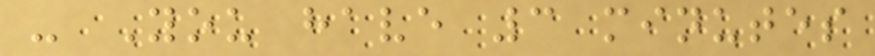- You have 3 minutes
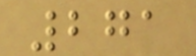271
